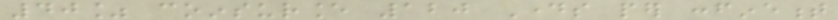40% coinsurance 120 Days per confinement
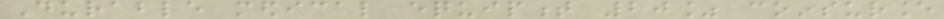Durable medical equipment 20% coinsurance
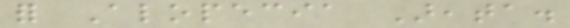for Alopecia Areata.
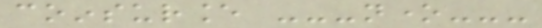coinsurance ---none---
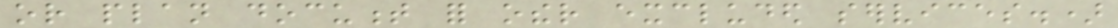or plan document for other excluded services.)
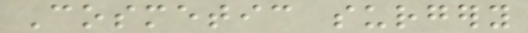Cosmetic surgery
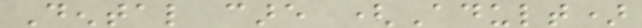Dental care (Adult)
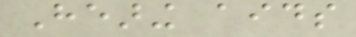Hearing aids
